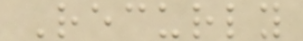Recurly
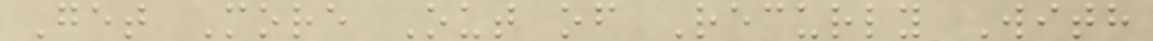Get More Out of Recurly With
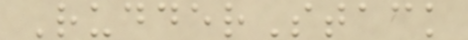RudderStack
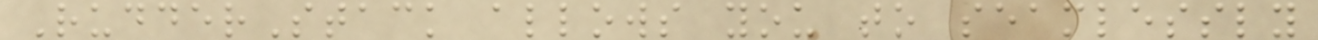RudderStack allows you to seamlessly
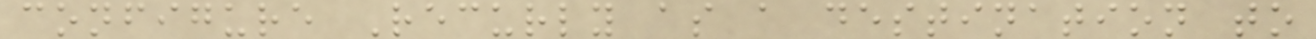configure Recurly as a destination to
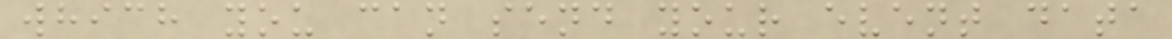which you can send your event data
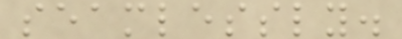seamlessly.
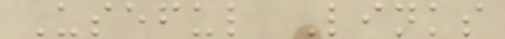Useful Links
